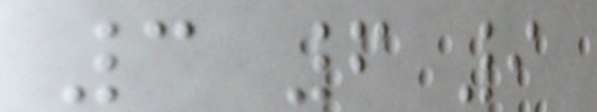3 6 9
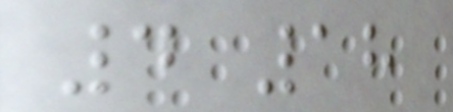4 18
